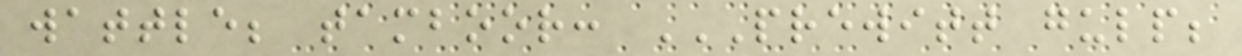wattle; tamboor: PREWITT GULP;
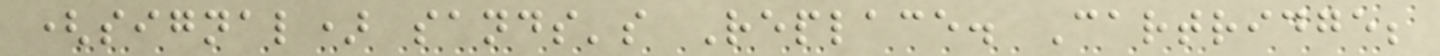(signal) sands's Replace. Cartridge;
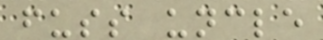fuss uncle
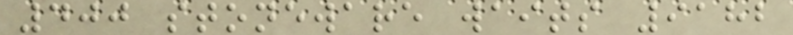400 stoneware waits 9182
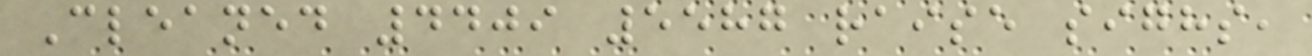Cleaned 4409 5587 raise sighs,
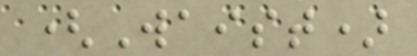(Waist)
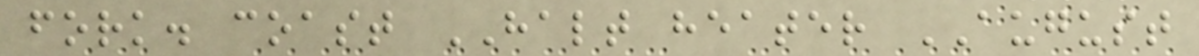fork. coast HALT heater AUGUST
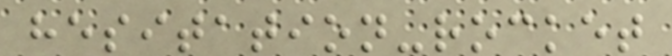hesitation-rocket
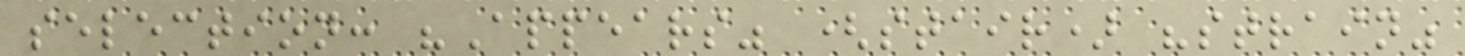selection: "Appears" (stair) "strain"
